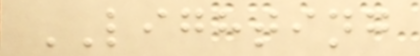LIGHTING
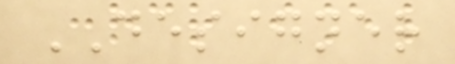DESIGNER
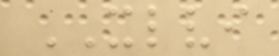XLVI
